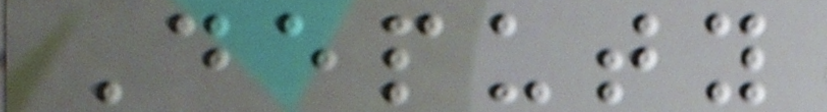Deputy
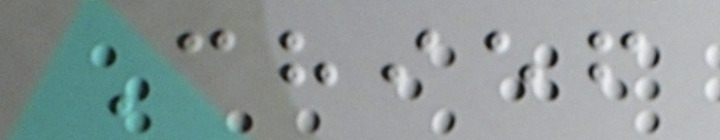Chief
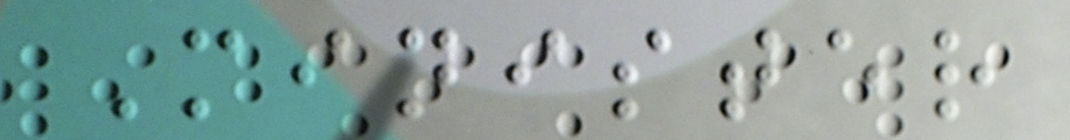Minister
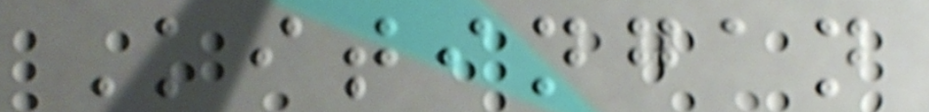Kitingan
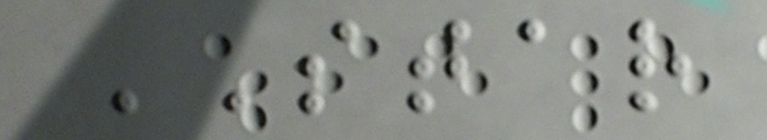STAR
